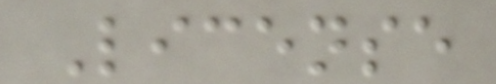License
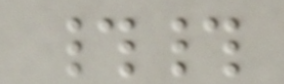##
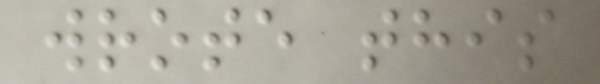wrote this
